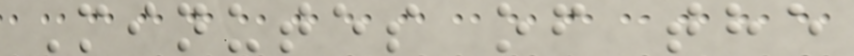Minutes of the
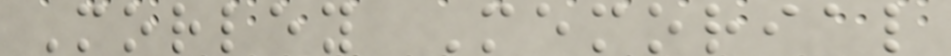Morley Memorial
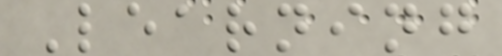Learning
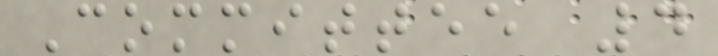Committee 4
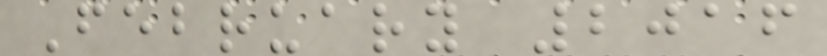February 2016
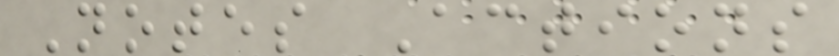Notes Actions
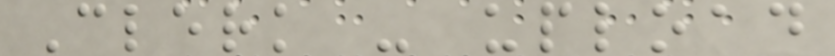Clerk - upload
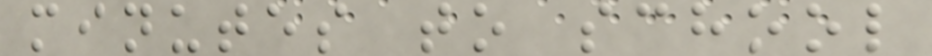minutes to school
